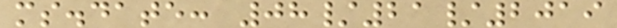ms.date: 08/21/2019
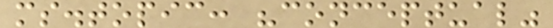ms.topic: "conceptual"
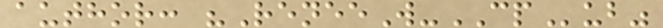author: "ReneeW-CPub"
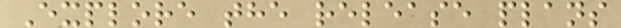Explore the release plans
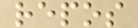repos
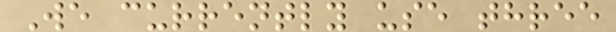We currently use three
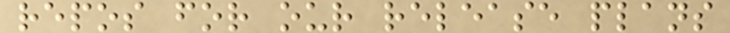repos for our release plans
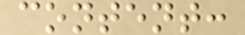content:
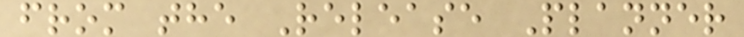from the Release Planner
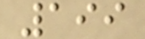199
